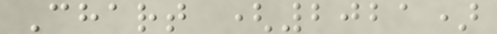Chart (2021)
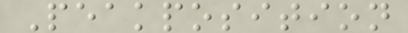Peakposition
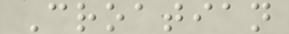Croatian
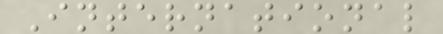International
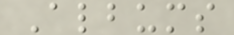Albums
